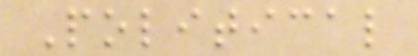Political
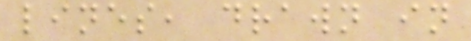lines, drawn in
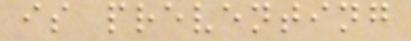is preventing
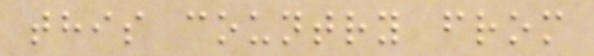this country from
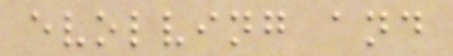evolving and
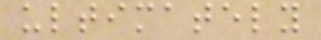ultimately
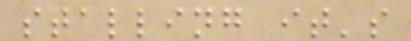stalling it's
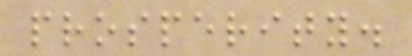prosperity.
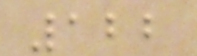122
